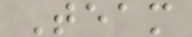Team
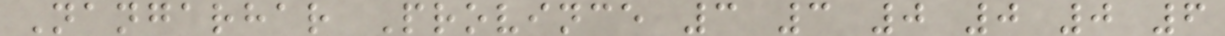Nangarhar Province 3 3 0 0 0 6
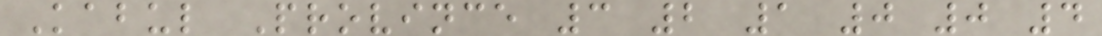Kabul Province 3 2 1 0 0 4
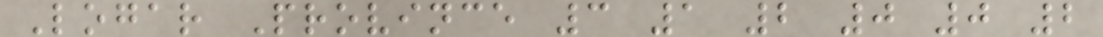Logar Province 3 1 2 0 0 2
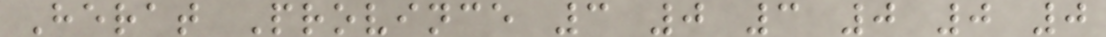Herat Province 3 0 3 0 0 0
